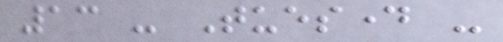13 - Tuesday -
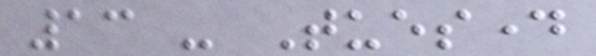13 - Tuesday
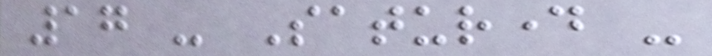17 - Saturday -
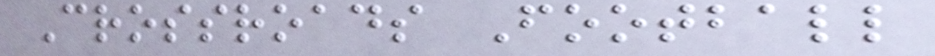Crossroads Football
